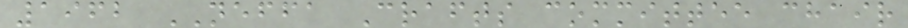1962 NEFFA Crafts committee chair
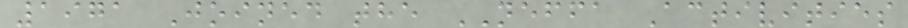1971 Joined the NEFFA Activities
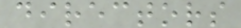directors
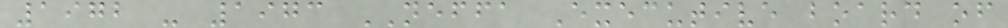1972 - 1973 NEFFA Executive board of
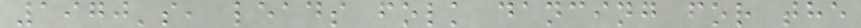1970's, leads folk dancing for the
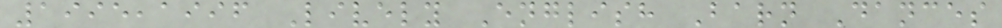1995,1996 Lively English Barn Dances
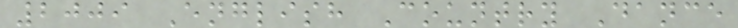2009 English Country Dance
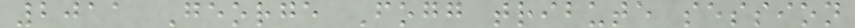2011 George Fogg tribute session
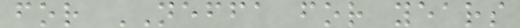for NEFFA for years
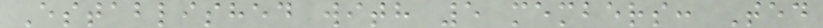Established with 5 members: Ted
